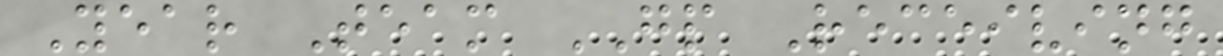Year Team GP Receiving
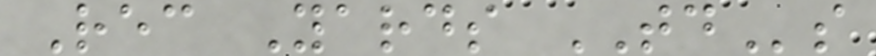Rec Yards TDs
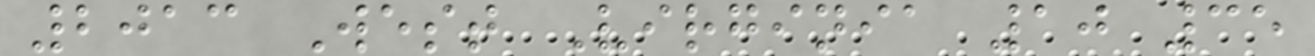2013 West Virginia 10 35
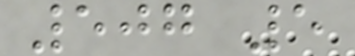507 5
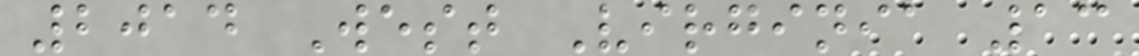2014 West Virginia 13
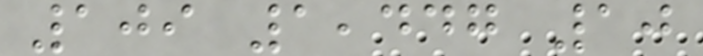109 1,447 10
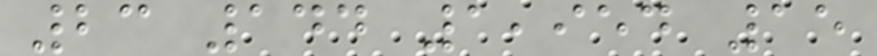23 144 1,954 15
